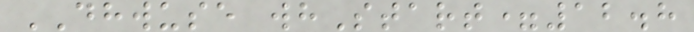DHWUSE whStart=12.8
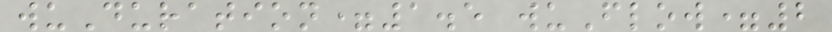wuDuration=1.5 wuFlow=2
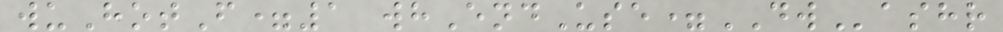wuHotF=1 whEndUse=DWashr
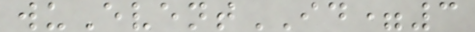wuEventID=3
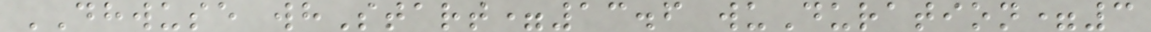DHWUSE whStart=13.6 wuDuration=3
